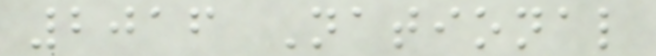2016 National
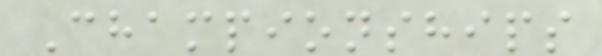Championships
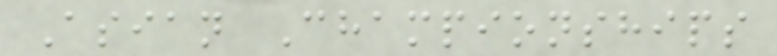Asian Championships
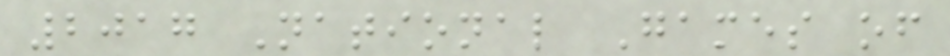2017 National Games of
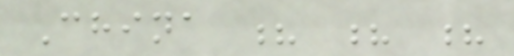China ? ? ?
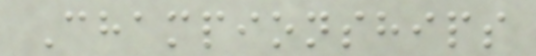Championships
